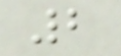2
